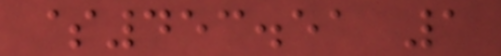$453.51 1
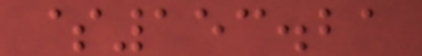$153.21
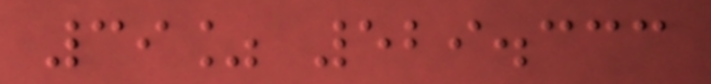39% 529.333
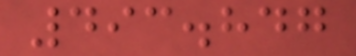493.847
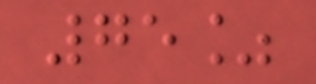75%
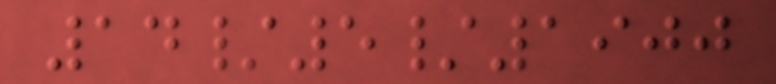14/5/1900
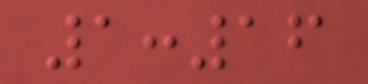1:16
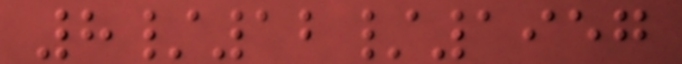8/12/1957
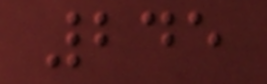245
